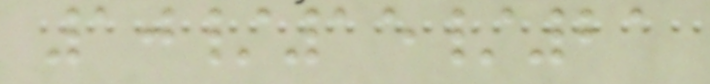10/15/21
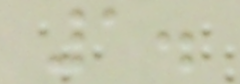1.
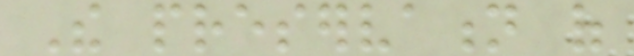The preservation of
